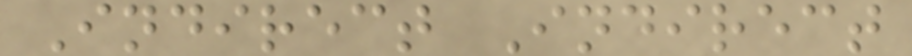Indirect Indirect
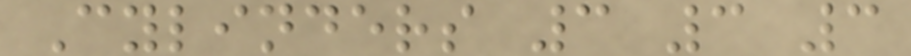Cylinders 3 3 3
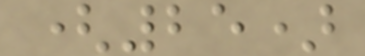(25)
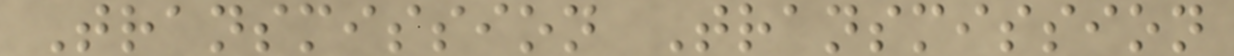Transmission Transmission
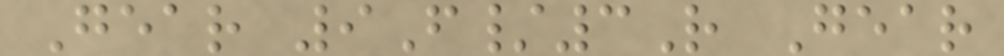Gear 9F/3R Gear
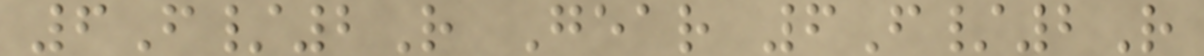6F/2R Gear 6F/2R
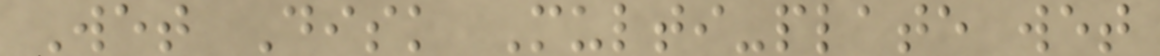Wet Disk Multi-plate wet
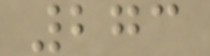273
